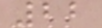22
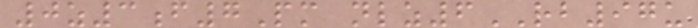0z3f7Pm nlz6RB97u
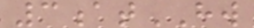3atHW
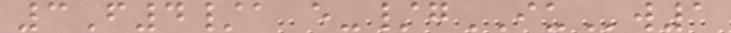3F4/a e-/gIUw1
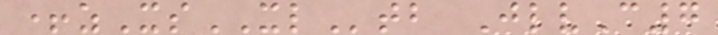+zXsXLtb JlvC7
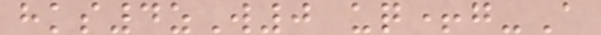hks4zW0 uq+g-A
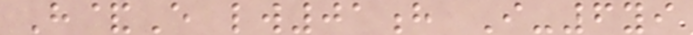H&E lw01h I-6yi
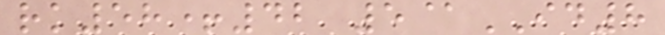rk58+42 5@ID8
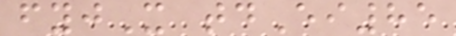fyjX tdEi85
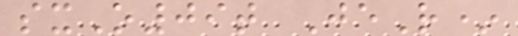sxO09t JeR*
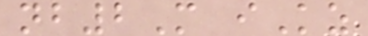nb2M iKz
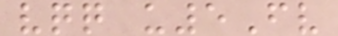vqq u5Fv
